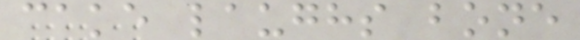cake laughs bone
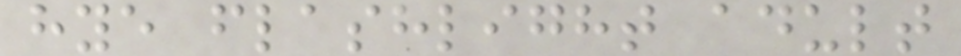hye flashlight adult
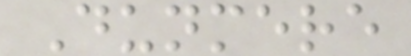Dunmere
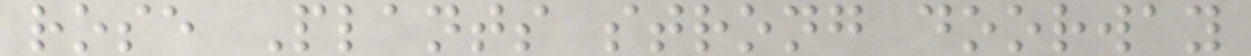rose Plants strong doorway
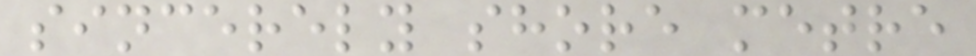sincerely shore metre
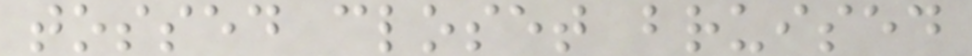tossed closet bruised
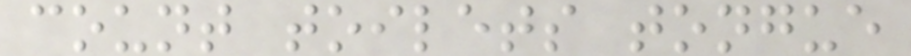count toilets tongue
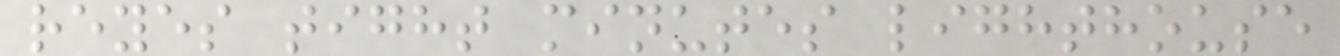reyes tight minutes lighthouse
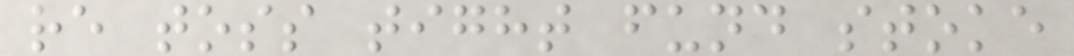re toss tight fund stoke
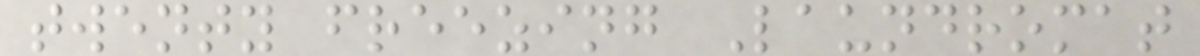twenty freezing Laundromat
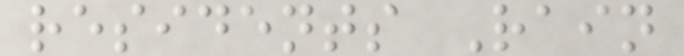residents Rain
